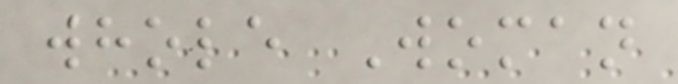whole Woman
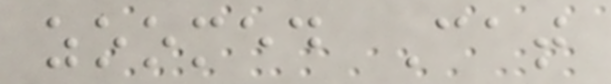zoomed Cat
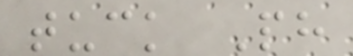tuck Ph
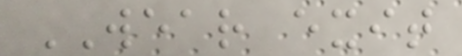WEAR exit
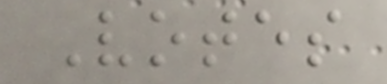Votes
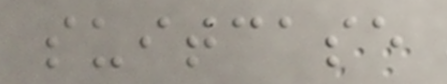suitcase
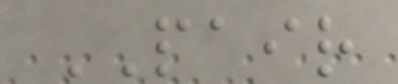PAIR
